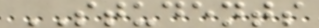STUDENTS
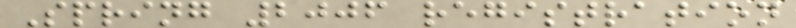Spring 2006 registration
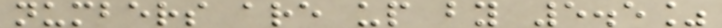numbers are up by 5.5%
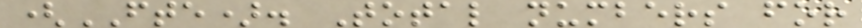(FTE). Total numbers for
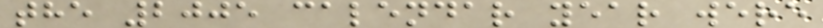the 2005 calendar year were
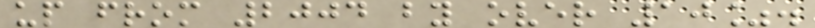up from 2004 by over 10%.
